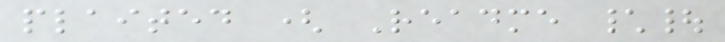plaited ( Readme \|
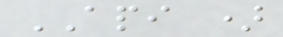API )
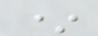*
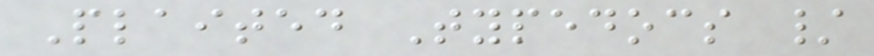Plaited Typedocs /
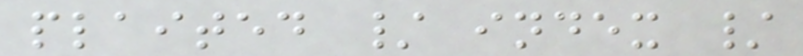plaited / index /
